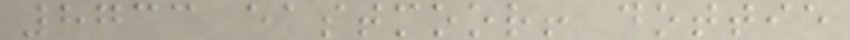8733 eastmoor! dottie
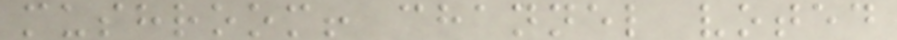mushroom! channel voted
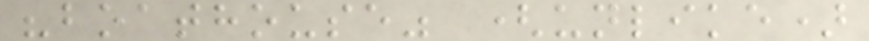"boathouse" (unlike)
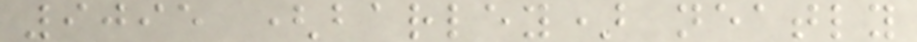9095 (barley) neatly
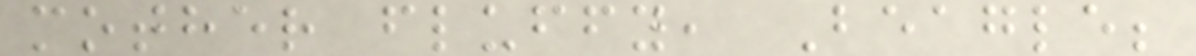mother fluffy, Beagle;
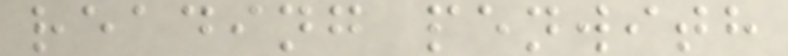reading penwith
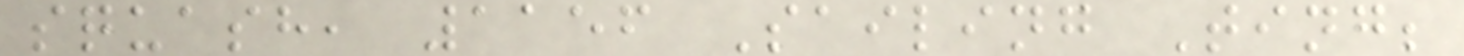squash, 1156 Sailing Ting;
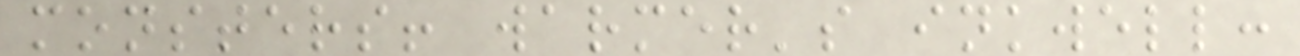monsters! warmer's inkwell:
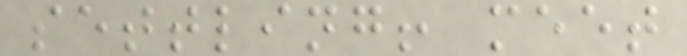settling! meet
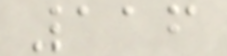116
